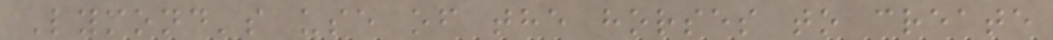Lymond's use of the horses to create
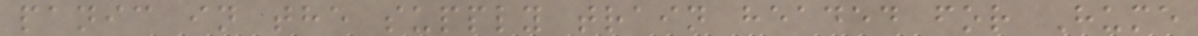panic in the supply train headed for Hume
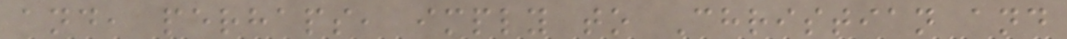and, perhaps, imply to Christian and
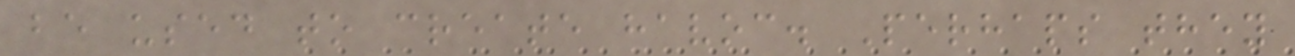be used to create havoc. Perhaps they
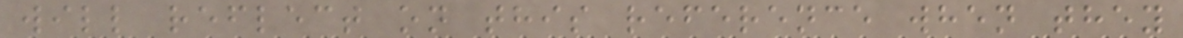will reflect on this reference when they
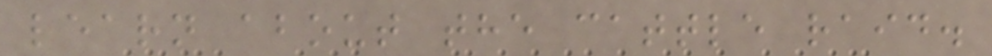learn about the cattle raid.
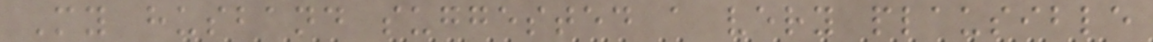My husband suggested a very plausible
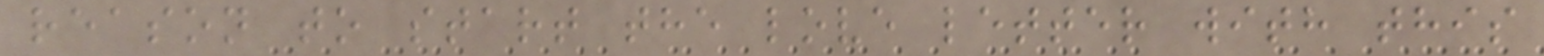reason to start the love letter with this
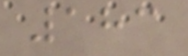183
